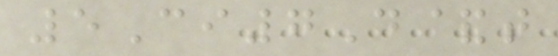5Ci7D&t
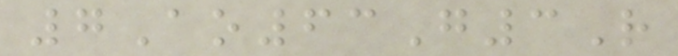7Ao63G3R
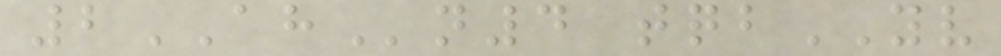2AHn4 tqbYV
